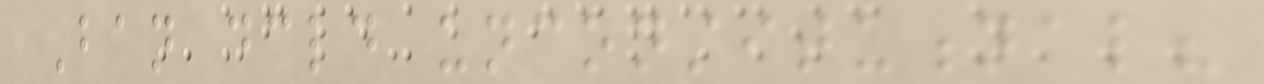Ban declared unconstitutional?
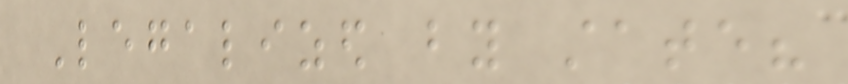Legalized by state?
